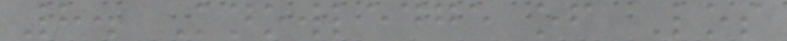8. Knowledge of Los
